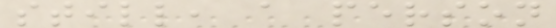still, a person
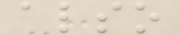also
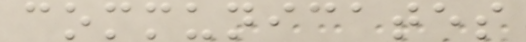communicates
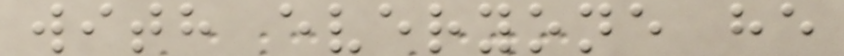with everyone he
